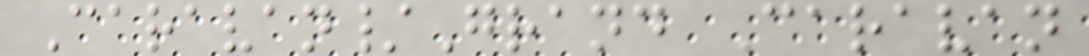Caravan/Grand Caravan
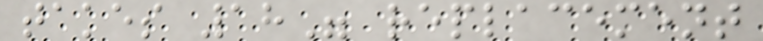takes 18" replacement
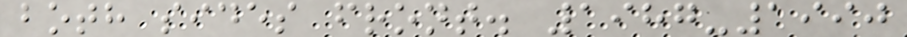both sides front. 1987-1990
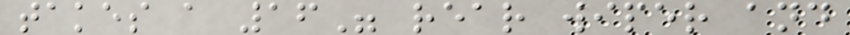takes a 16" rear wiper and
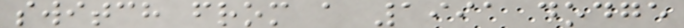switch from a 1991 dodge
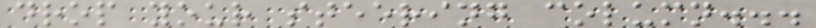drop your steering column...
